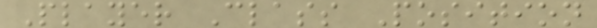Player Class Position
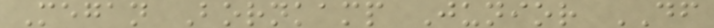Megan Bornkamp Junior DF
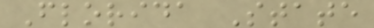Florida State
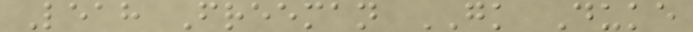Leah Freeman GK Duke
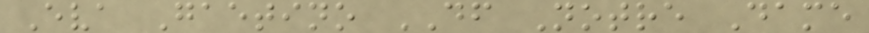Eva Gaetino DF Notre Dame
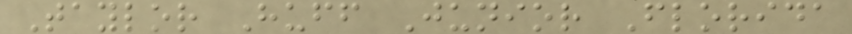Taylor Huff Junior Florida
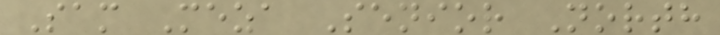Sam Meza Senior North
